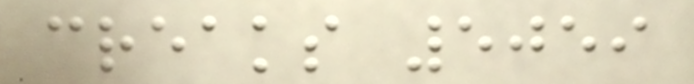creaks 5059
